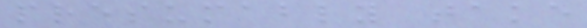presumably take
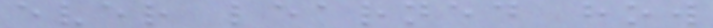ever learned how
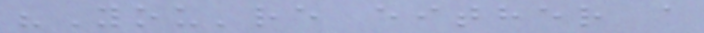"You're either a
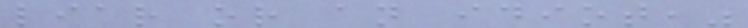liar or an idiot,"
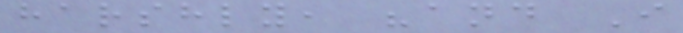harshly, "and I
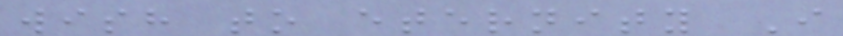wish to eternity I
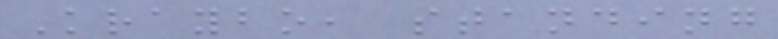Kraybo, standing
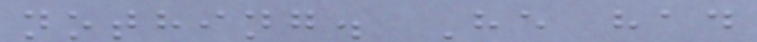nothing. He had
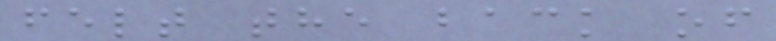felt the back of
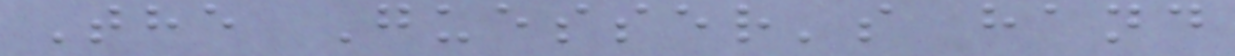The Guesser's hand
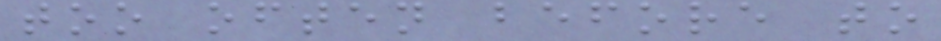too often before to
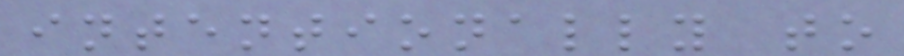intentionally to
